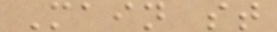Main st
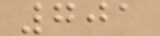701
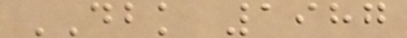DBK 1987
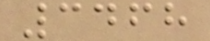3468
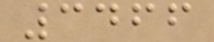3466
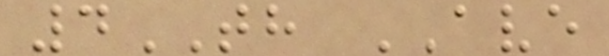4TH AVE
